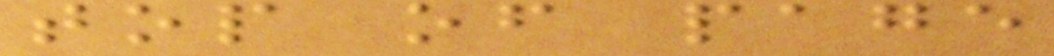top of page
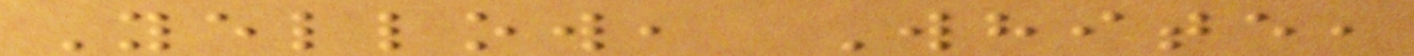Yellow, White,
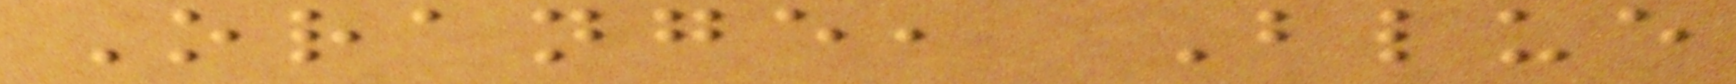Orange, Blue
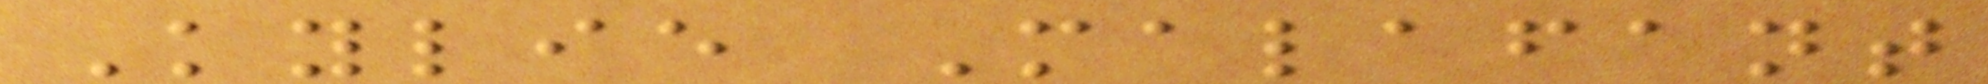Kylie Malafant
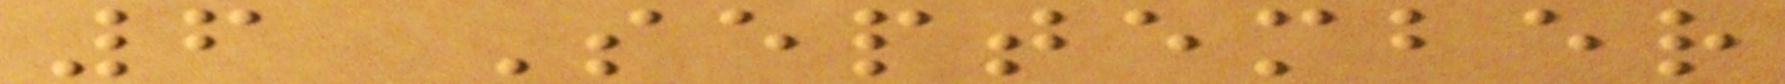6 September
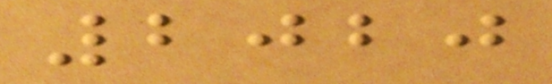2020
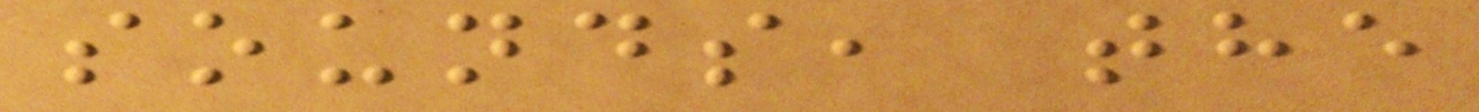sounds, the
